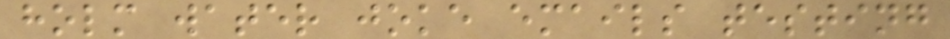holm water joke emails testing
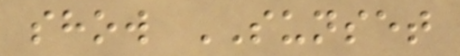show SUNSET
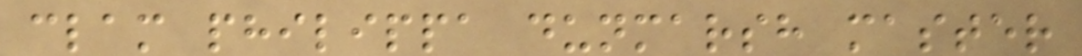clam philippa dunmarsh master
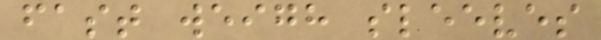fast weigh sleeves
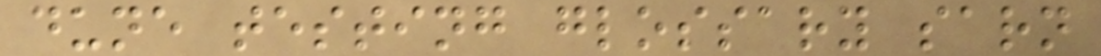dune testing glossary sarn
